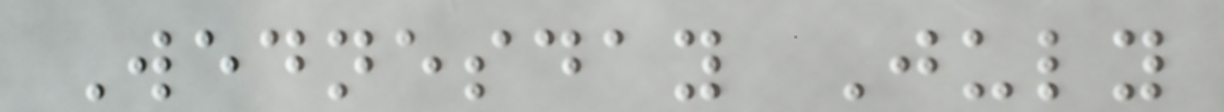Wednesday July
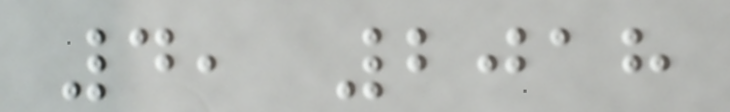4, 2018
